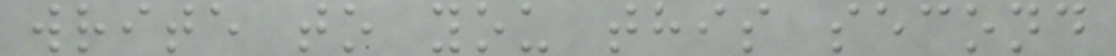write to you this second
